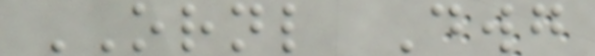ORNL Dwg
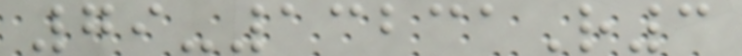79-13231R3
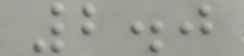2.0
